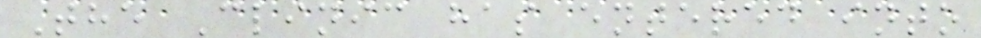The Clinic has entered into
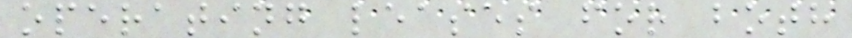operating leases for both
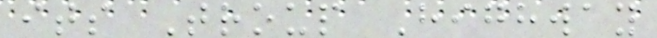its Troup Highway
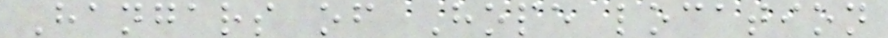Hangars of Hope location
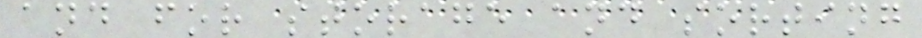and for storage and sorting
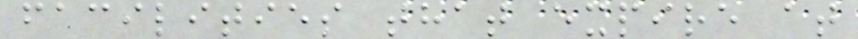facilities that expire at
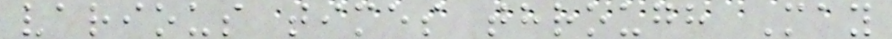various times through May
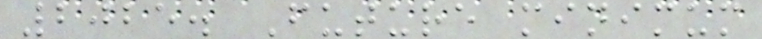2025. Future minimum
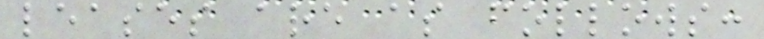leases are as follows:
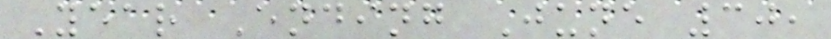Year Ending June 30,
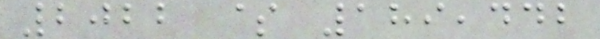2022 $ 189,442
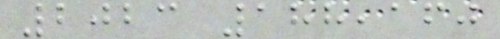2023 188,160
